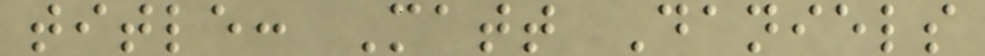title: Matt Daniels
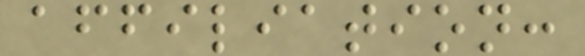affiliation:
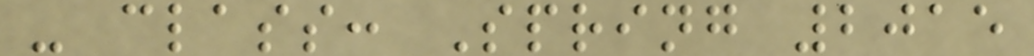- class: Spring 2015
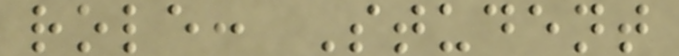role: Student
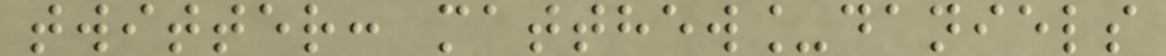twitter: matthew_daniels
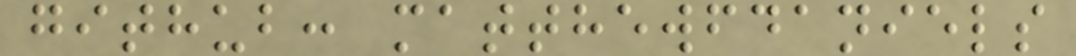github: matthewfdaniels
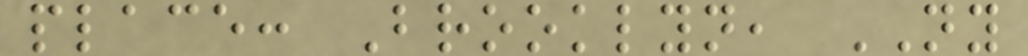place: Brooklyn, NY
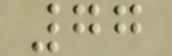77
